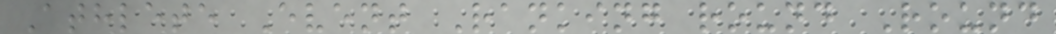Athlete Event Ranking round Round
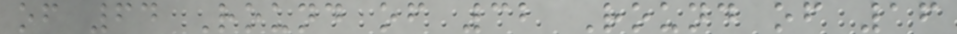of 64 Round of 32 Round of 16
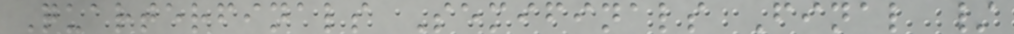Quarterfinals Semifinals Final /
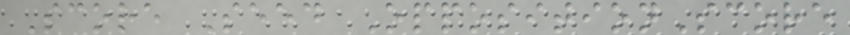Score Seed OppositionScore
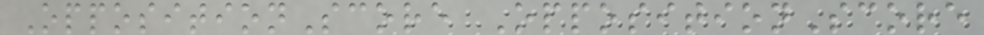OppositionScore OppositionScore
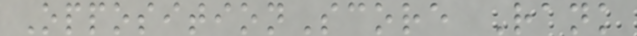OppositionScore Rank
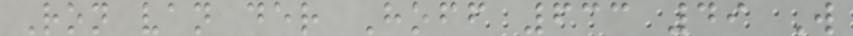Ron van der Hoff 633 49 W
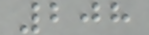208
